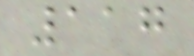117
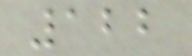122
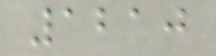1210
